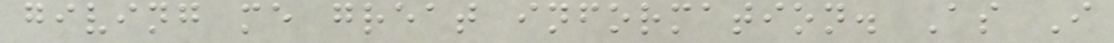giving me great information. As I
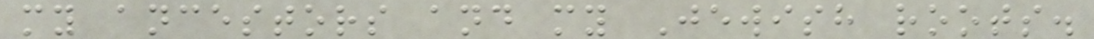my ancestors and my Jewish roots.
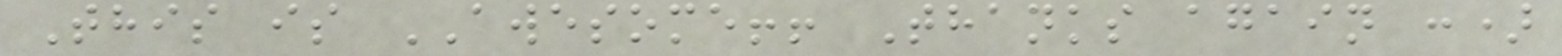This is AWESOME!! Thanks again :)
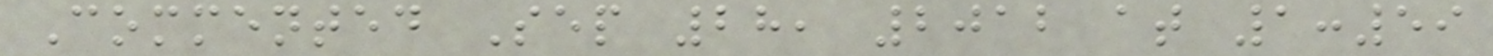Commented Sep 28, 2012 at 1:59
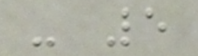- 5
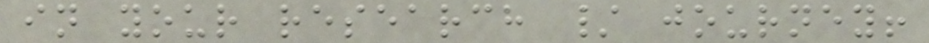in your research / journey!
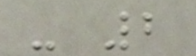- 2
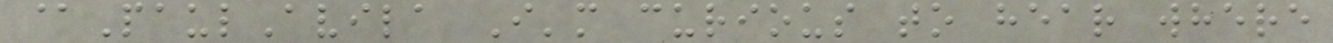@PaulAvila I'm curious to hear where
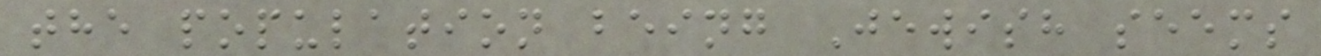the population being Jewish seems
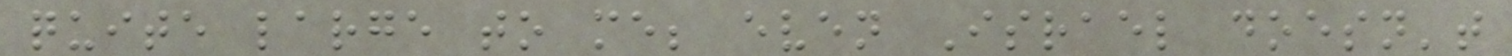quite large to me; even Israel doesn't
